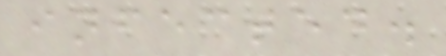infected.
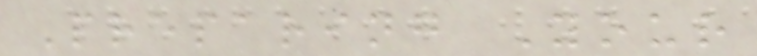Preparing Your
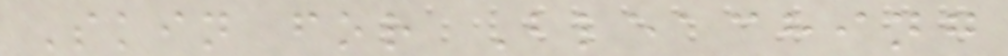Skin for Bleaching
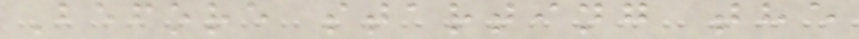Before starting the
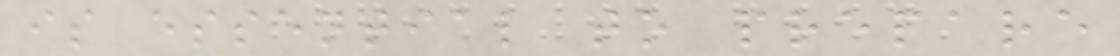is essential to prepare
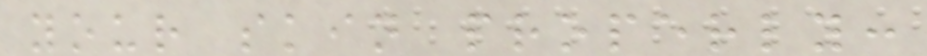your skin properly:
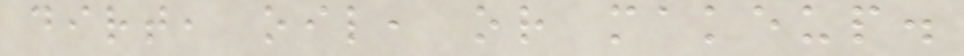dirt, oil, or makeup.
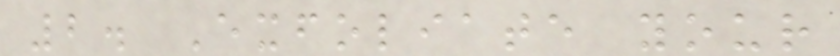2. Exfoliate your
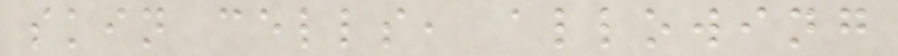skin cells, allowing
